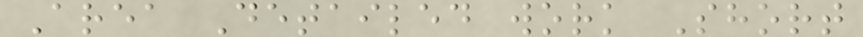Area Detailed work Short
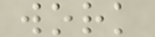work
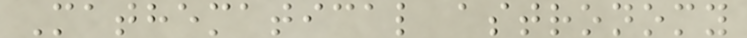Mathematical astronomy
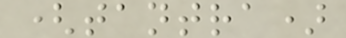(tantra)
